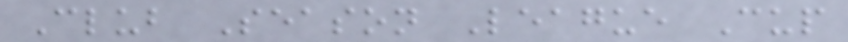Club Season League Cup
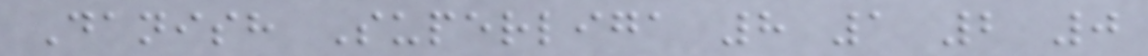Danish Superliga 8 1 2 0
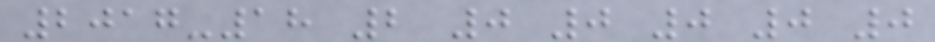2017-18 2 0 0 0 0 0
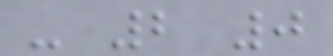- 2 0
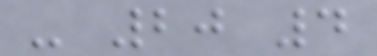- 20 4
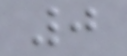0
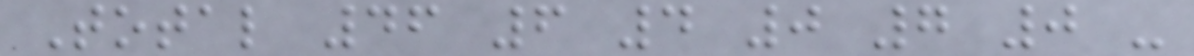Total 46 6 4 0 7 0 -
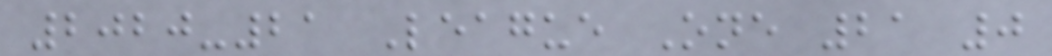2020-21 League One 21 0
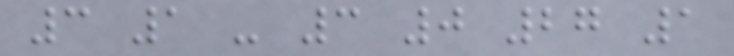3 1 - 3 0 27 1
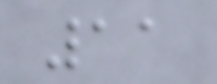11
